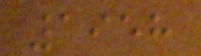1958
